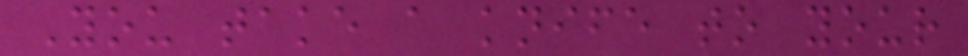You take a knife to your
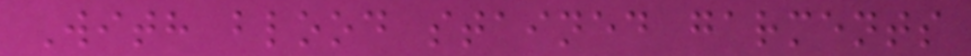With blood stained garments
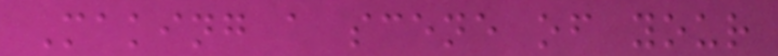Making a scene of your
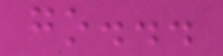go...
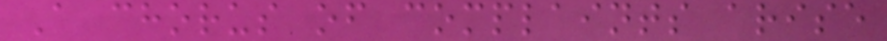A chorus of complaints arise
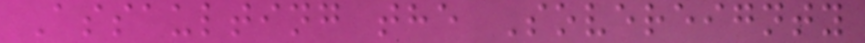Assaulting the Sovereignty
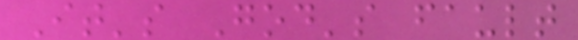It's God's fault
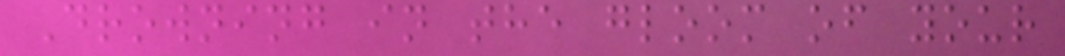Drowning in the gloom of your
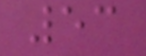53
